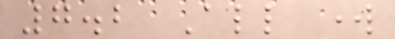7.2 All work
